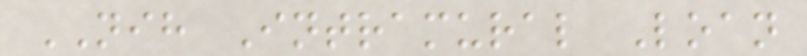NIH Intramural Loan
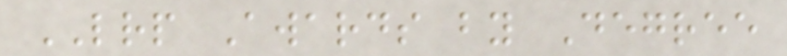LRP Awards by Degree
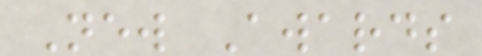New Awards
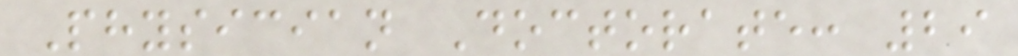Physician Doctorate: 29
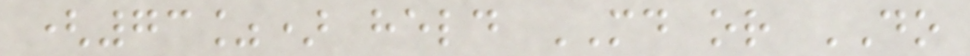(73%) held MD or DO
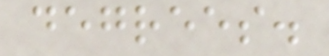degrees.
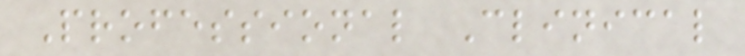Professional Clinical
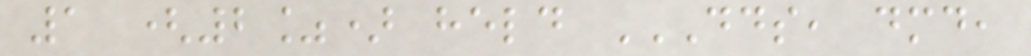1 (2%) held DDS, DMD,
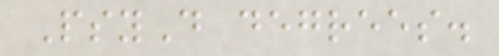PsyD degrees.
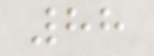88
